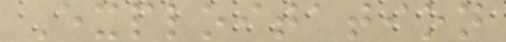Exploitation
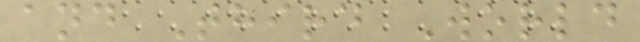and Third World
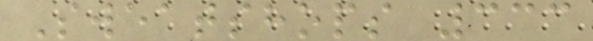Sweatshops 333
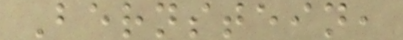Bernstein,
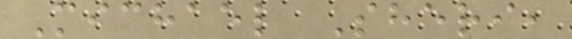Michael Sheri,
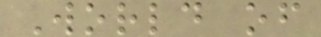World of
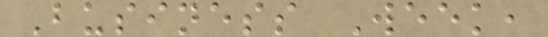Business Week,
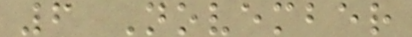6 November
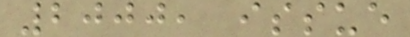2000, issue
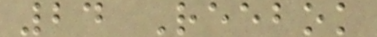24 Reebok
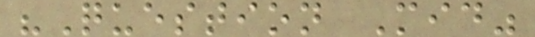"Question Mid"
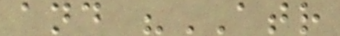and "ATR
